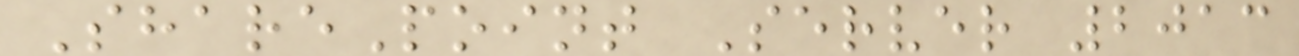SharePoint Server 2013
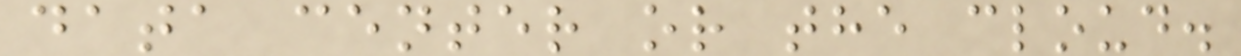data center or the cloud.
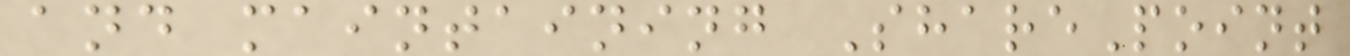and maintaining SharePoint
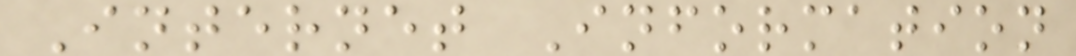Internet Information
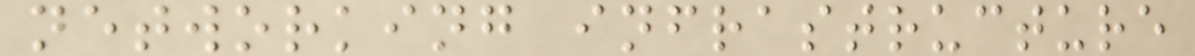networking infrastructure
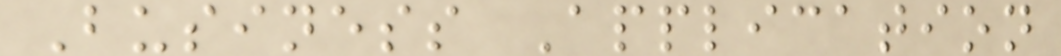Business Application
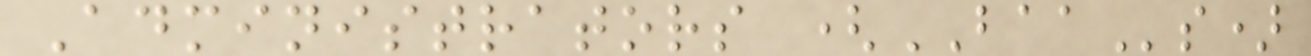Administrators (BAAs)
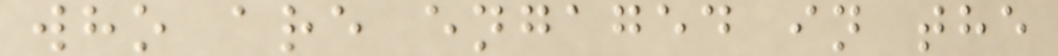who are engaged in the
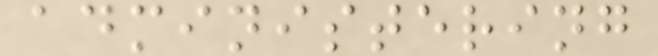administering
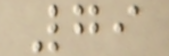79
